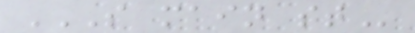S MAIN ST
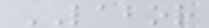LABOR
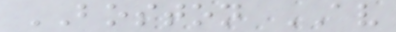BOSTON AV
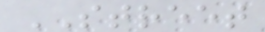STREET
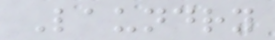Laundry
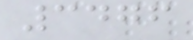3476
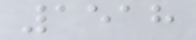1518
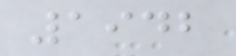1942
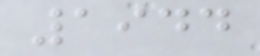1944
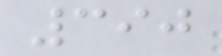390
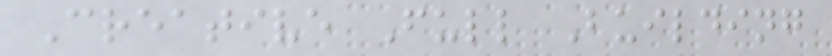Creative Full Building
